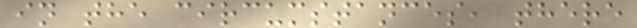in the circumstances, there
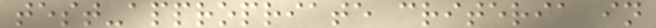test-appropriate criteria in
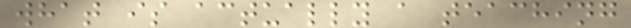what is actually a teaching
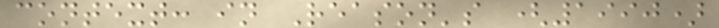context: in Reason's (1990)
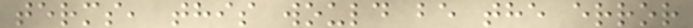terms, this would be the error
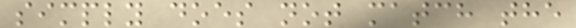simply does not match the
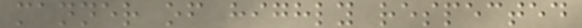manner of highly respected
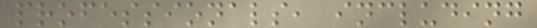professionals, including
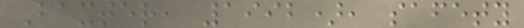Baxter, 1992), safety
